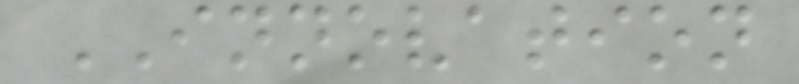INNOVATION
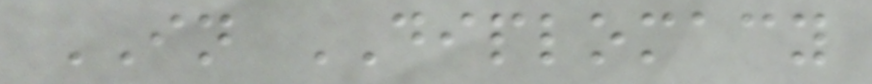IN DIPLOMACY
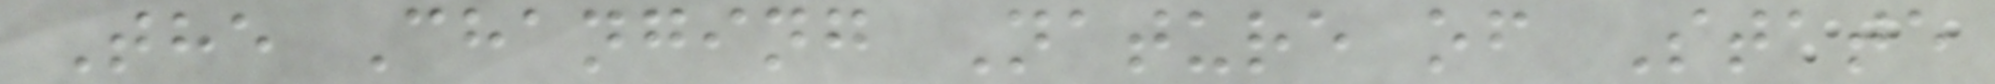The Changing Nature of State
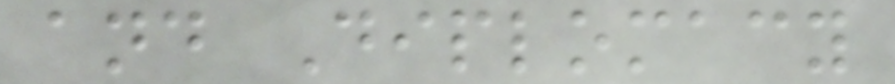and Diplomacy
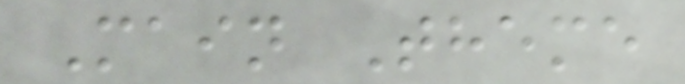Main Theme
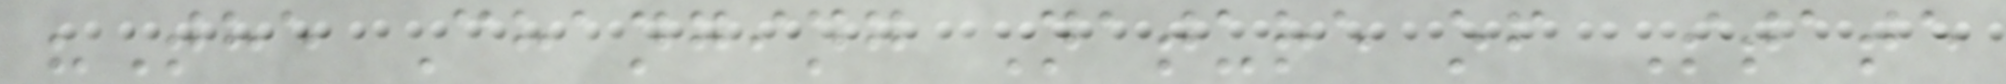"The Changing Nature of State
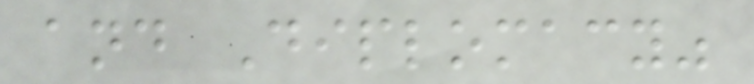and Diplomacy"
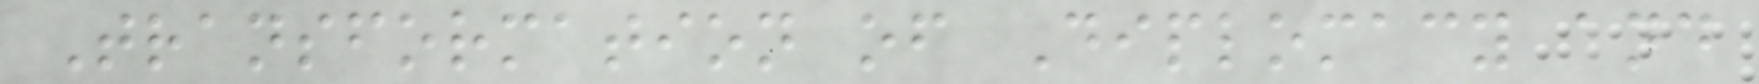Transformation of Diplomacy and
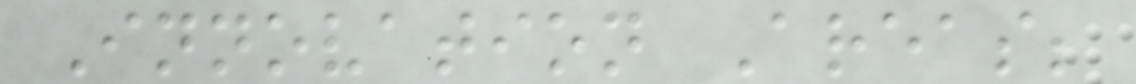Innovation Areas;
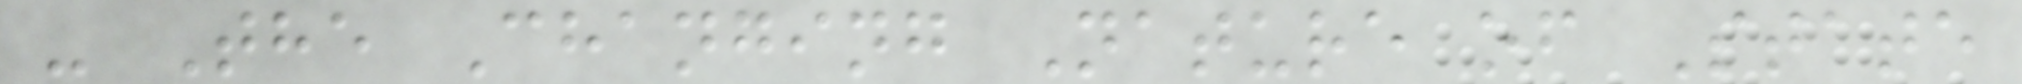- The Changing Nature of State
